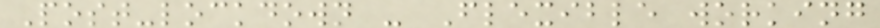Post-lockdown - Flexible working
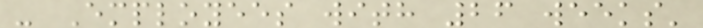- Employees with 26 weeks'
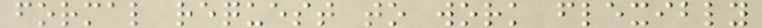formal request to work flexibly
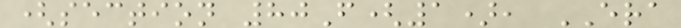(section 80F(1), ERA
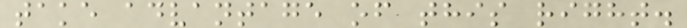take advantage of this right.
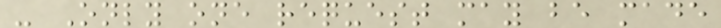- Only one request may be made
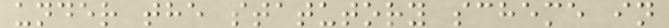under the statutory scheme in
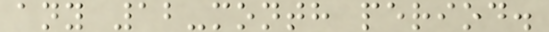any 12-month period.
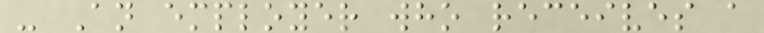- An employer who receives a
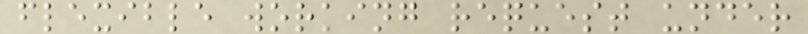flexible working request under
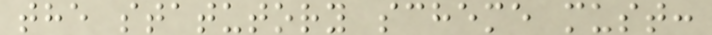the statutory scheme must:
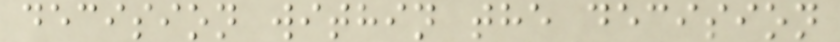decision within the decision
